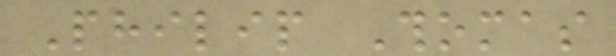Philip Thomas
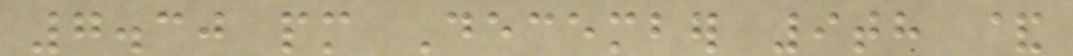7.30 pm December 9th &
